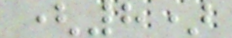(8)
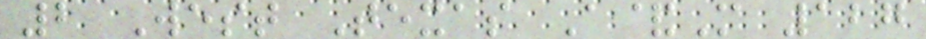2 West Texas A&M 127
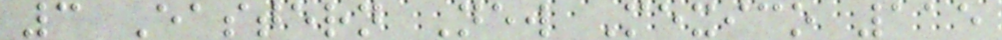3 Eastern New Mexico 115
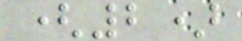(2)
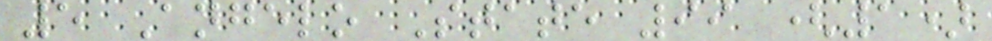5 Angelo State 99 (1)
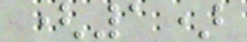(1)
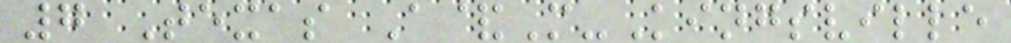7 Texas A&M-Kingsville
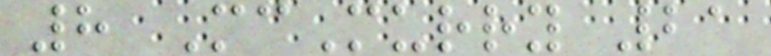8 McMurry 21
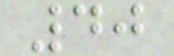40
